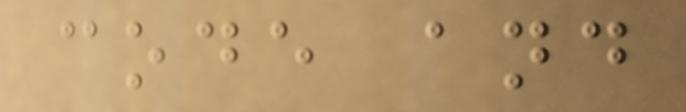code and
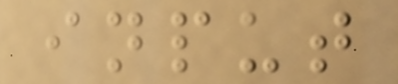input
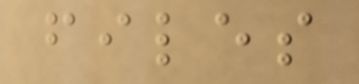files
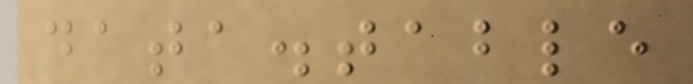data.table
